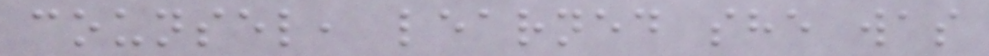counsel, learned she was
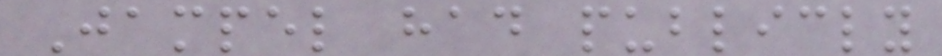Jampel had publicly
